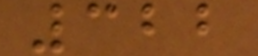322
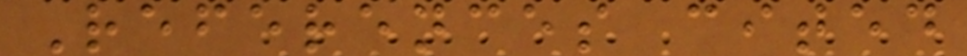References cited
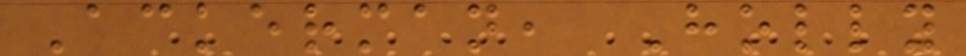Ackerman, Holly
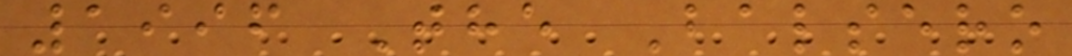1996 The Balsero
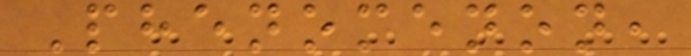Phenomenon,
